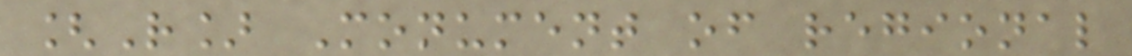[R] Monument of regional
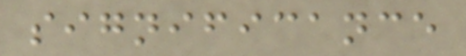significance
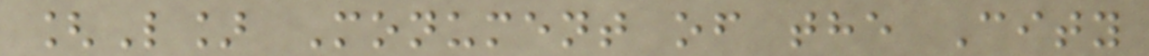[L] Monument of the City
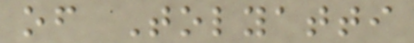of Tolyatti
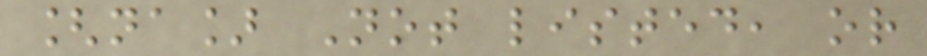[na] Not listed, or
